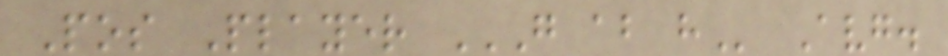Pos Player G AB H Avg.
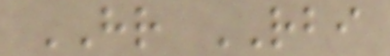HR RBI
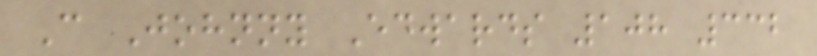C Johnny Edwards 108 332
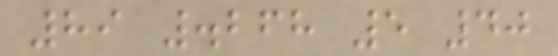89 .268 5 40
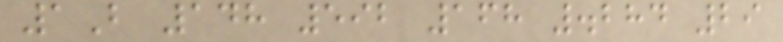1B 148 592 168 .284 29
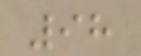98
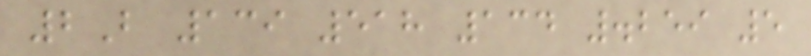2B 139 518 134 .259 5
